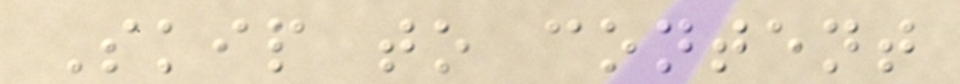Skip to content
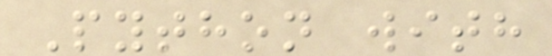Python with
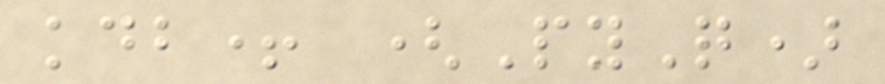kdb+ (PyQ)
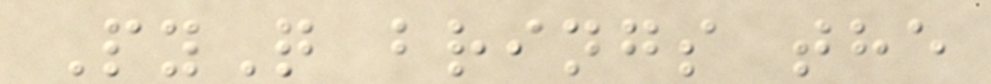PyQ brings the
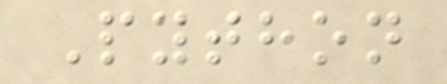Python
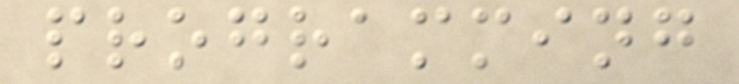programming
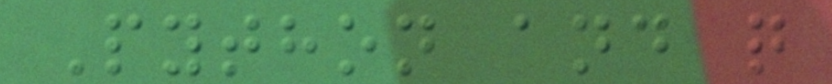Python and q
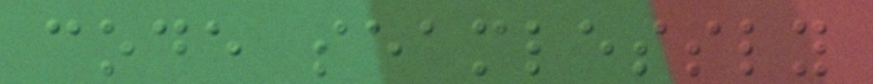code seamlessly
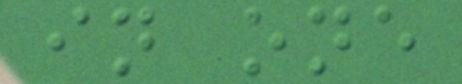in one
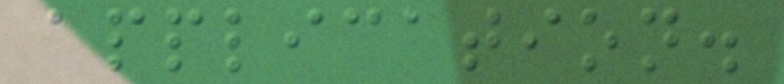application.
